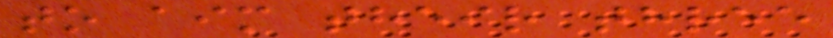to aim their three
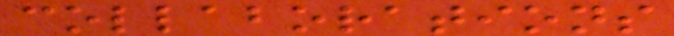collaborations
